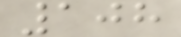108
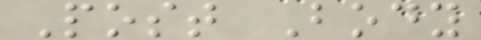Post Body
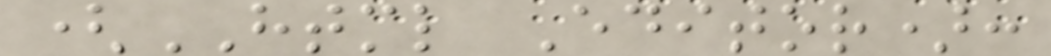(HTML Editor):
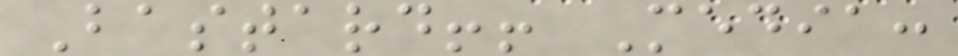Bastard!! Media:
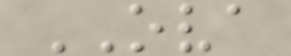OVA
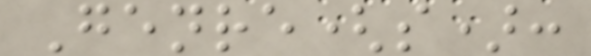Genre(s):
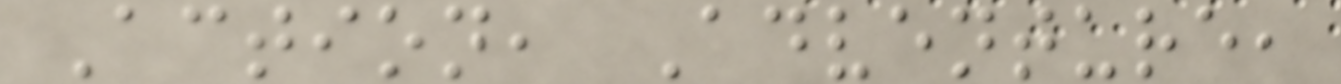Action, Adventure,
